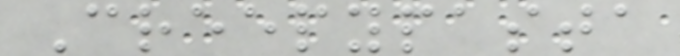Creepypasta
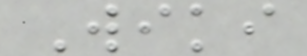Wiki
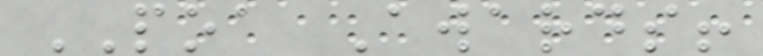POA Awards!
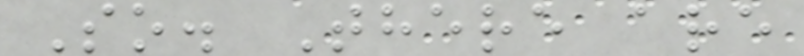So. There are
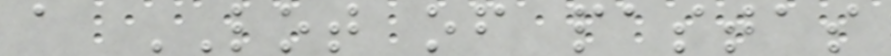a LOT of pastas
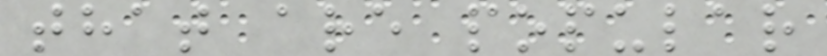that are popular
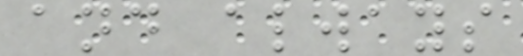and always
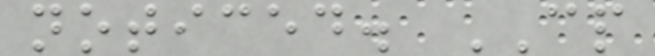noticed. CP
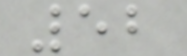52
